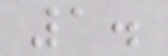1.
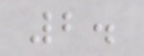2.
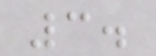3.
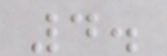4.
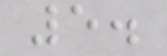5.
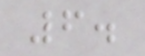6.
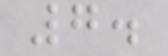7.
